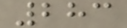283
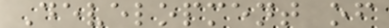Development of
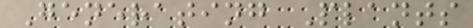Generating Plants
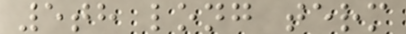5th long term
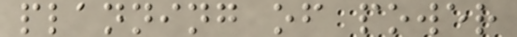planning of power
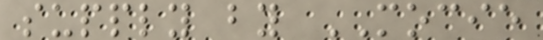supply by MOCIE
